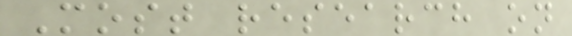Most research on
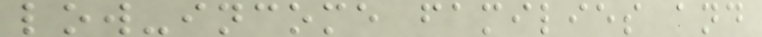low-income families and
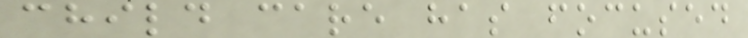child care has focused
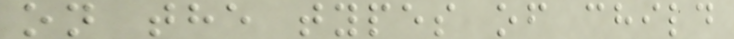on the types of child
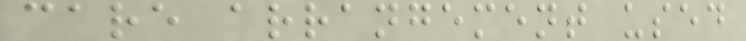care arrangement used
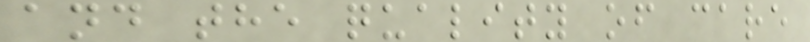and the quality of care
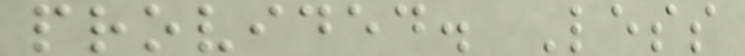provided. Less
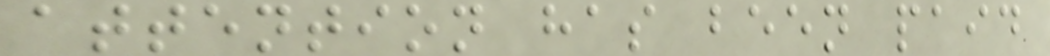attention has been paid
